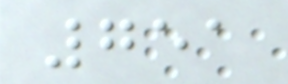751
